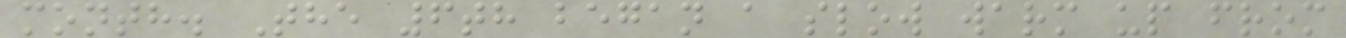month. The 6th began a slow warm up from
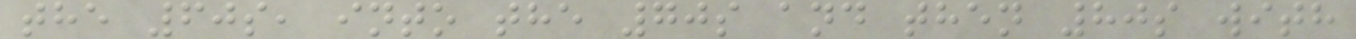the 60s, into the 70s and then 80s with
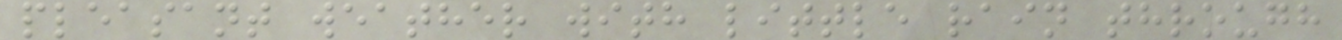pleasant weather with little rain through
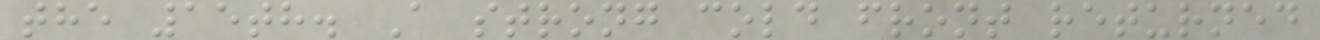the 15th. A strong cold front returned
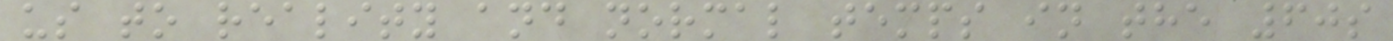us to reality and normal temps in the 60s
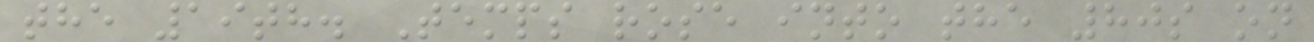the 19th. Temps rose into the 80s on
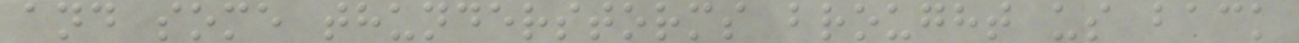and some thunderstorms brought us back
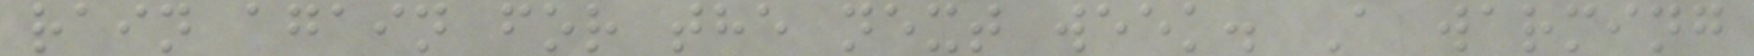rain again for the next week. A warming
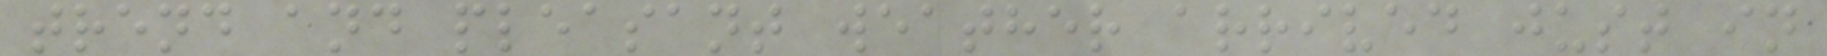trend and pleasant weather arrived just in
